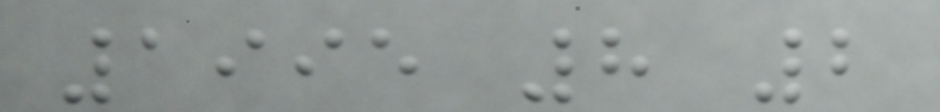1995 8 2
